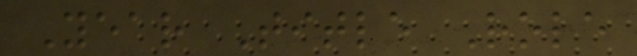Year Title Role
